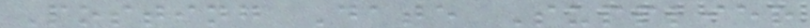Posting Date Supplier
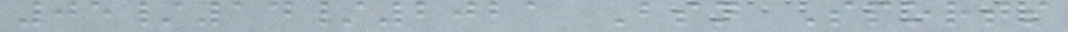05/14/2021 Bsn Sports
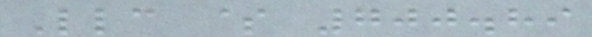Llc $ 700.89
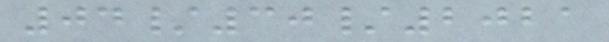04/30/2021
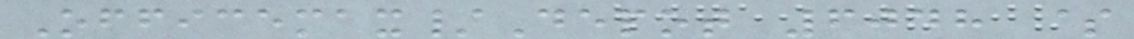Officemax/Depot 6048 $
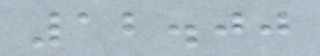12.00
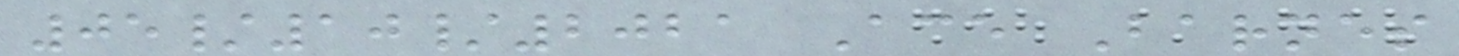05/10/2021 Ace Barnes
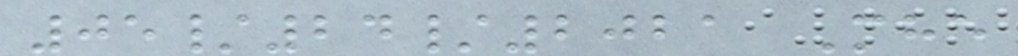05/24/2021 Mhe
